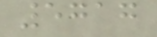5717
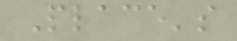Place's
